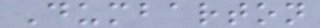Dumbarton
